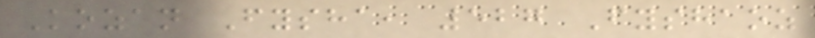Kozan Fysha, 527 Fyshaoz
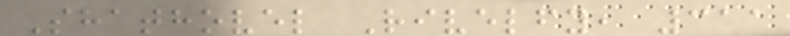Shathovel Rivelfy, 311
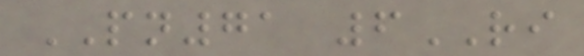PN71 6RI
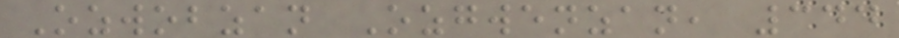Ozwobzan Ozgwenzan, 344
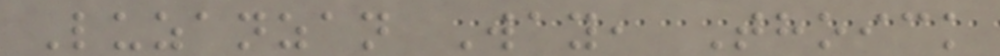Luzanzan Way, Thoick
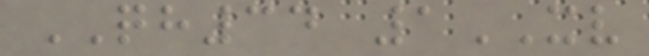QH34 1XV
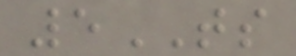5TS
